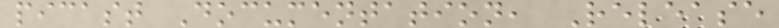picast Documentation, Release
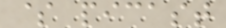$ picast
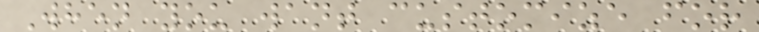When you want customize for
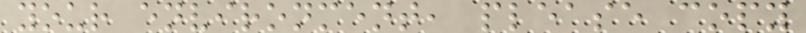your environment, please copy
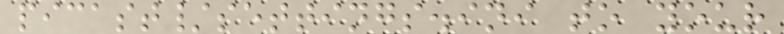picast/settings.ini to your
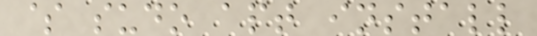$ sudo apt install
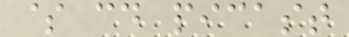$ cd picast
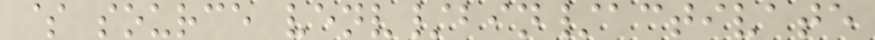$ source venv/bin/activate
